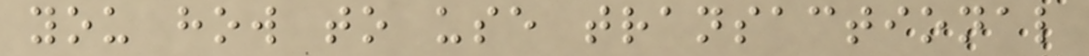you how to use transactional
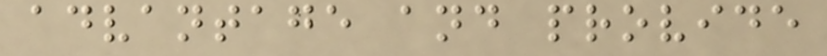advantage and provide
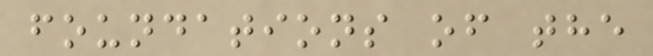foundations of the
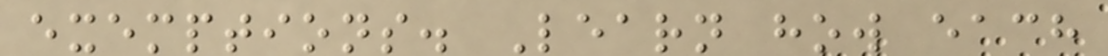exemptions. Learn how each
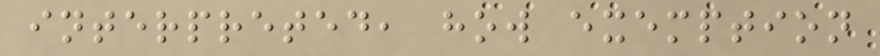interpreted, how exemption
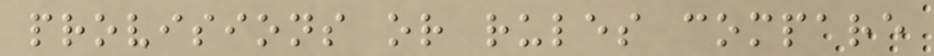provisions or rules compare
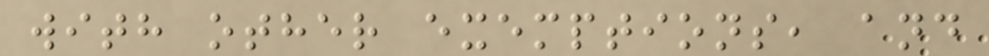with other exemptions, and
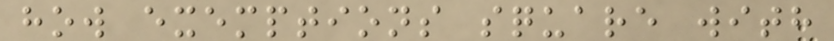how exemptions square with
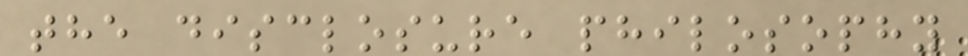the disclosure philosophy
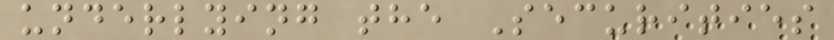underlying the Securities
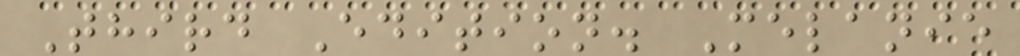Third Edition. Melanie
